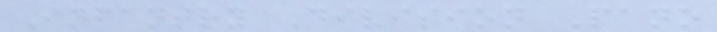Infantry Division Pano
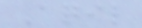Aqil
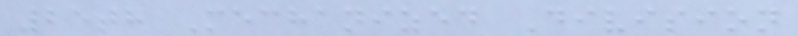25th Mechanized Division
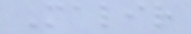Malir
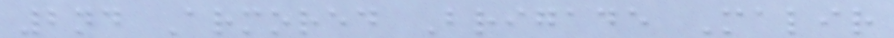2nd Armored Brigade Malir
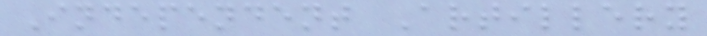Independent Artillery
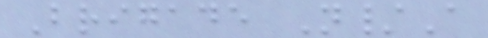Brigade N/A
